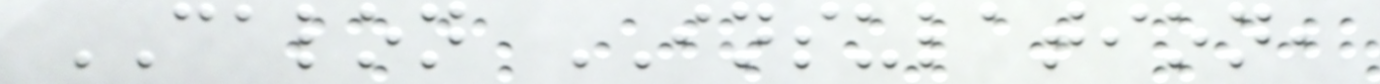CALON INSULATION,
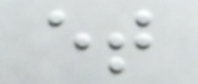et
